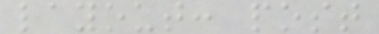layout: post
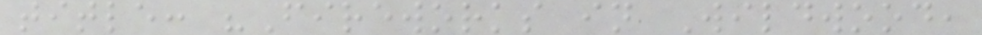title: "Fireworks in Wildwood,
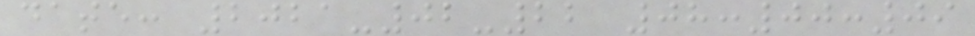date: 2021-02-22 08:00:09
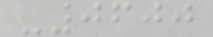-0600
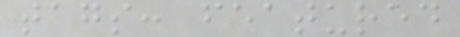tags: featured
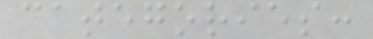categories:
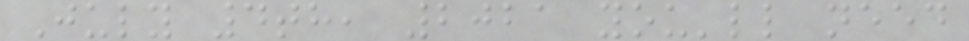July 4th, 2021 you'll need
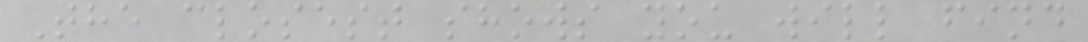The closest shows you will find
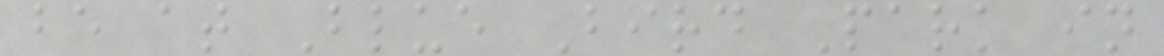be at Blue Bird Park in
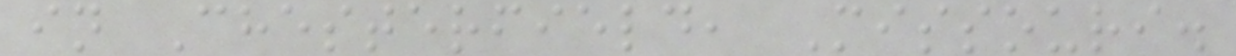in Chesterfield, Missouri.
